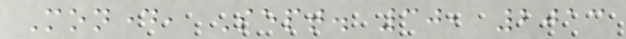Monday, Sept. 30, 2013
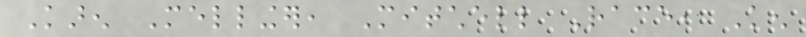Karen Mellinger, Mitchell Race, Ken
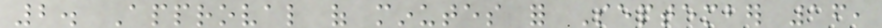2. Approval of minutes for September 16,
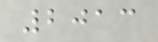2013
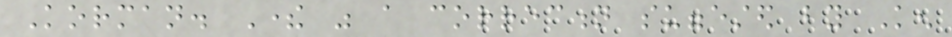Korman. There was a correction suggested by Ken
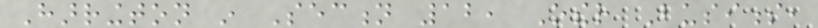Harrington in Section 12, Other Business,
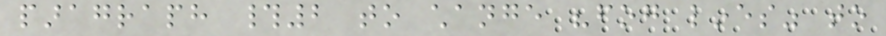paragraph #2 to change "fog lines" to
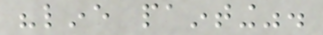"line painting".
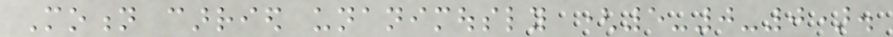Motion carried unanimously (5-0-0).
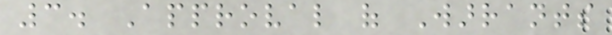3. Approval of Warrants
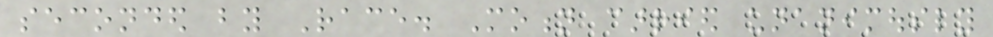seconded by Race. Motion carried unanimously
